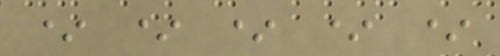* * * * *
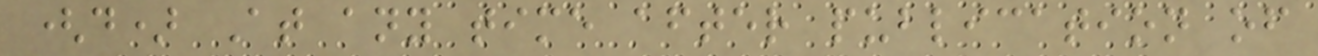(d) At any time after publication of
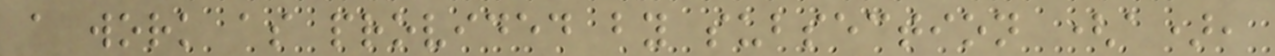a work as provided by subsection (a),
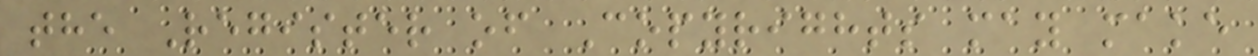the Register of Copyrights may make
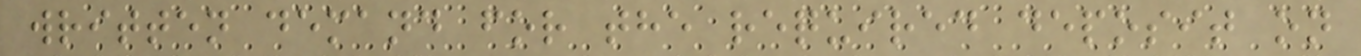written demand for the required deposit on
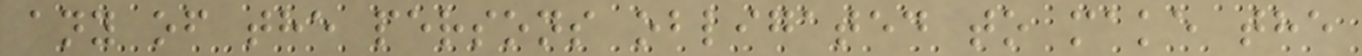any of the persons obligated to make the
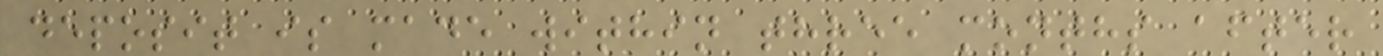deposit is made within three months after
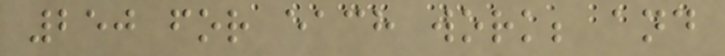250 for each work; and
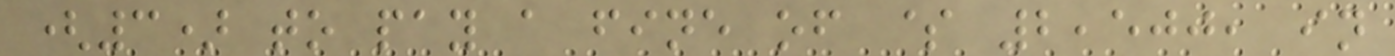(3) to pay a fine of $ 2,500, in
